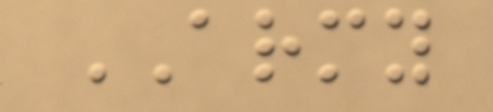ARMY
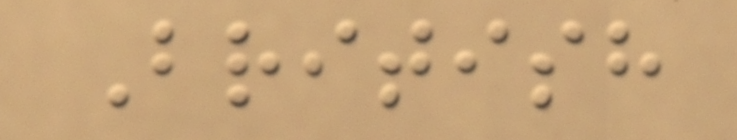British
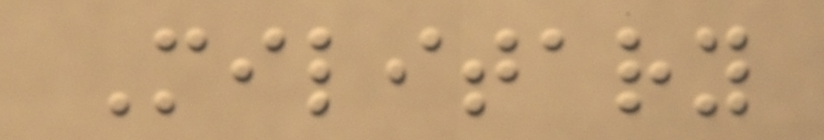Military
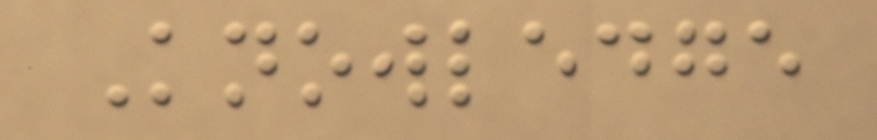Knowledge
